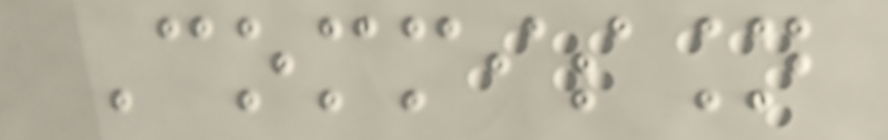Commission
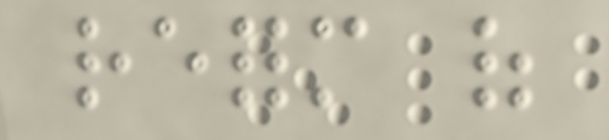reform of
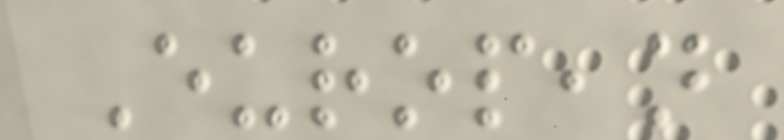European
